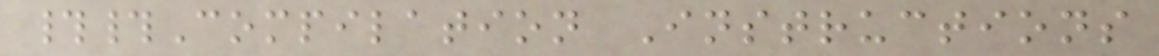##Compilation Instructions
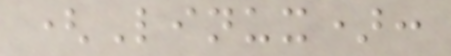(Linux):
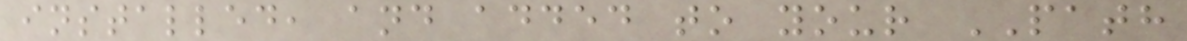installed, and added to your PATH
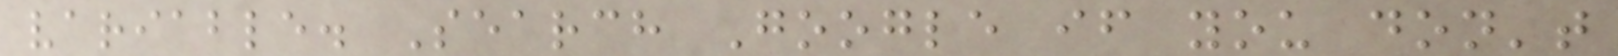variable. Search Google if you don't
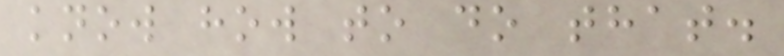know how to do that.
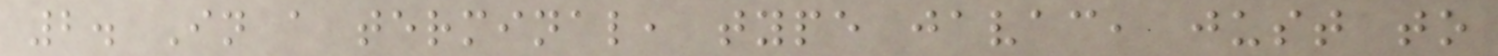2. In a terminal, type javac, just to
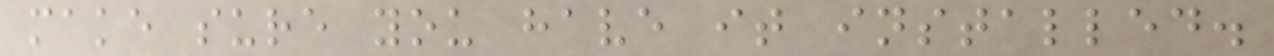make sure you have it installed.
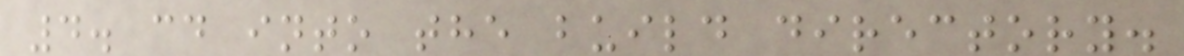4. cd into the build directory.
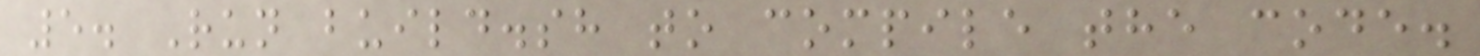5. Run build.sh to compile the code.
